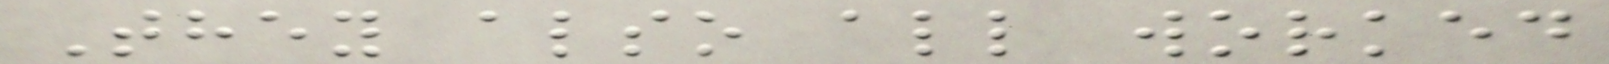They also all worked
